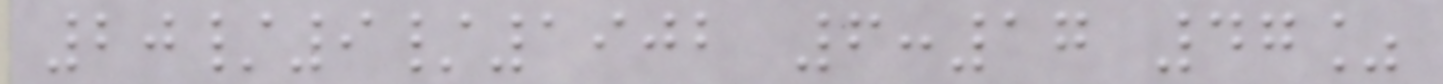20/9/1902 6:17 47%
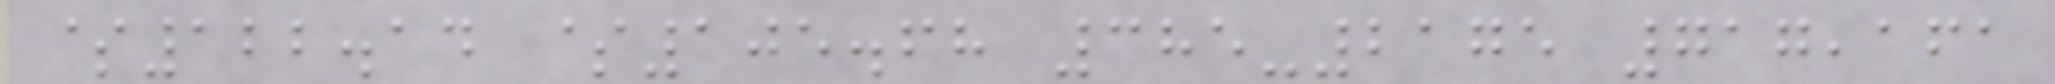$122.14 $105.68 385-2175 717,161
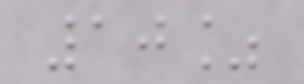10%
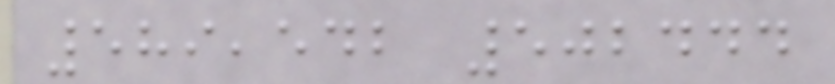589,542 502444
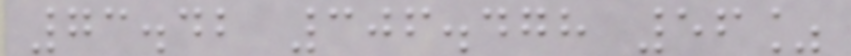73.42 306.478 56%
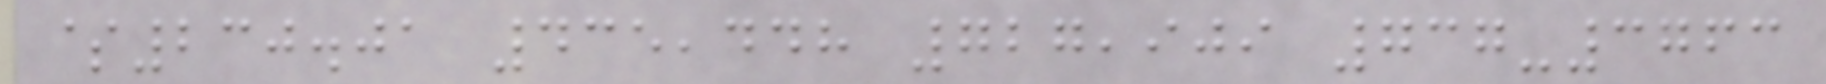$230.01 435,448 727,909 737-3763
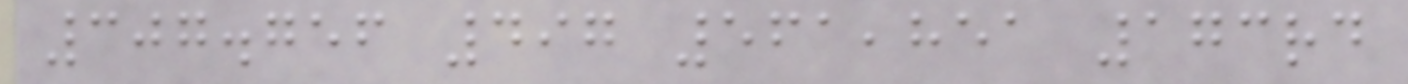307.756 497 561,851 173rd
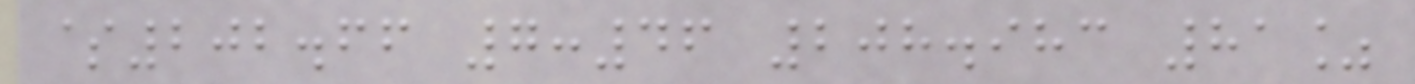$202.66 7:46 208.983 81%
